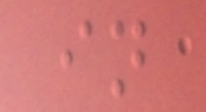in
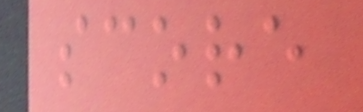score
